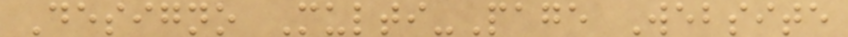Designo Multi-Page Website
